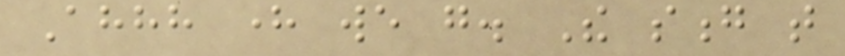Ahhh here we go. The song that
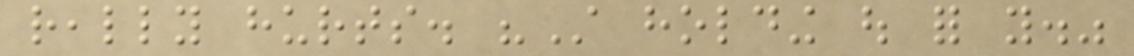really hurts. "Still holding out for you."
